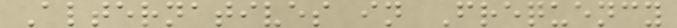Alternatives in Frequency
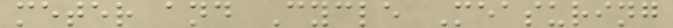meter and Cycle Measuring
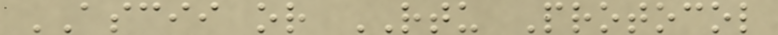ASCII or RTU Protocol
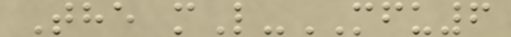The mL-MFU6
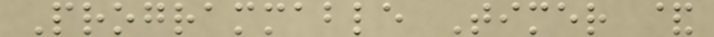Programmable Timer &
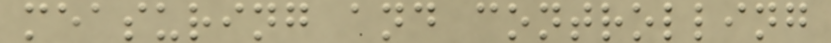measuring and controlling
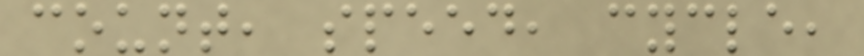count, speed, cycle,
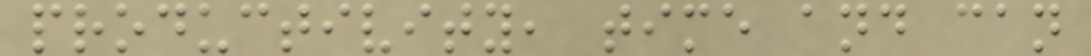productivity, time and can
